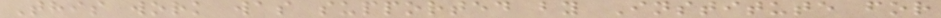This work was supported by Institute for
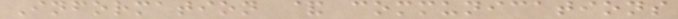Information & communications
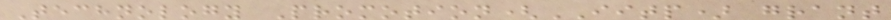Technology Promotion(IITP) grant
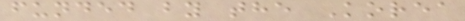funded by the Korea
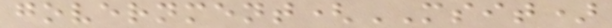government(MSIT)
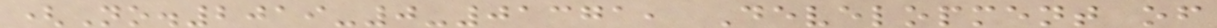(No.2019-0-01371, Development of
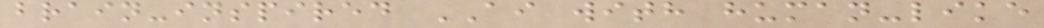brain-inspired AI with human-like
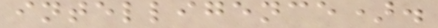intelligence).
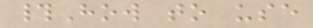#How to use
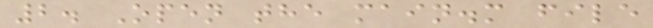2. Open the main.m file
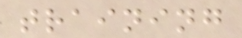training
